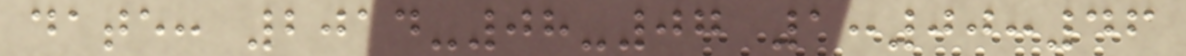date: 2014-08-07 1:00:46
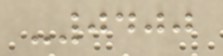-0400
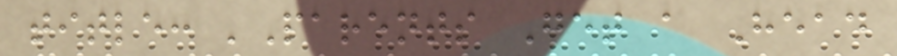title: 'Parents Get a Head
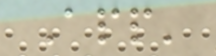App'
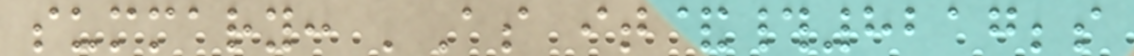summary: 'As it&#8217;s
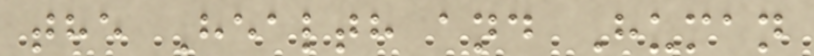the Health and Human
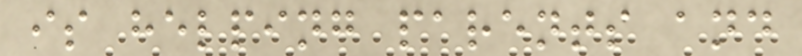is helping parents and
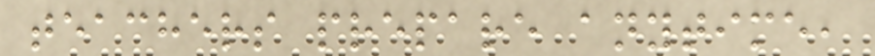teachers prepare anytime,
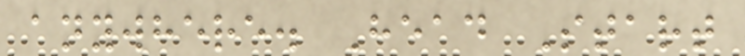anywhere. Head Start
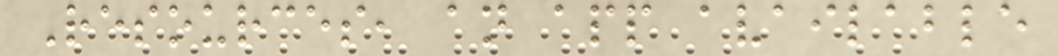Resources, an app available
